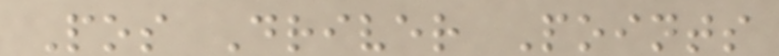Pos Driver Points
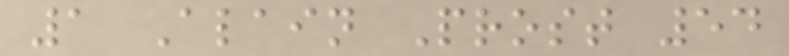1 Alain Prost 54
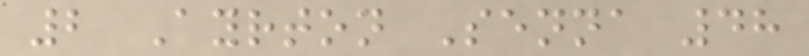2 Ayrton Senna 48
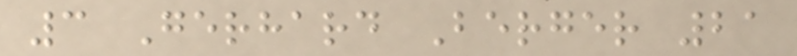3 Gerhard Berger 21
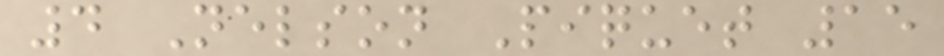4 Nelson Piquet 15
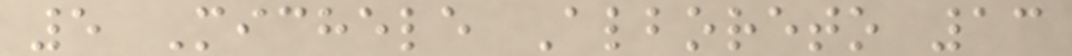5 Michele Alboreto 13
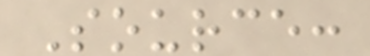Source:
